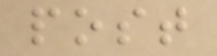post
